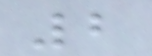2
